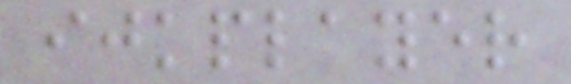ijkplayer
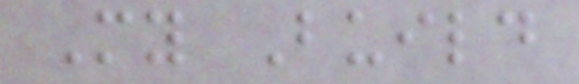My Build
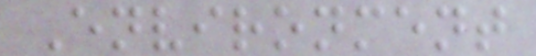Environment
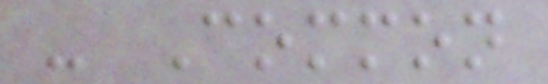- Common
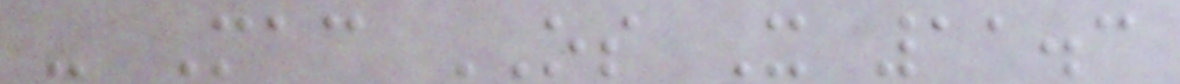- Mac OS X 11.3
